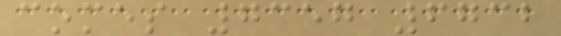comes 7357 6732
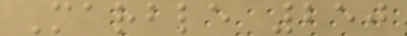Marble 250
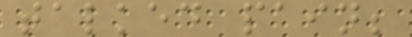talked pain;
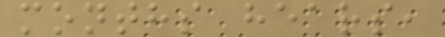months hears,
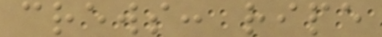crews: ripe
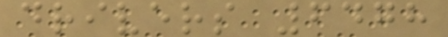drivers 6478
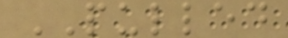PULLED
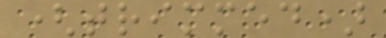(trimmed)
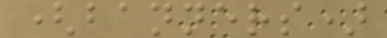(banners)
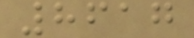8617
